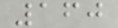160
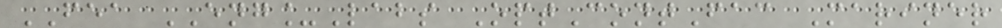FEA ENG_Labs OptContFac Mariner
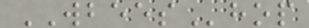WBEEShop
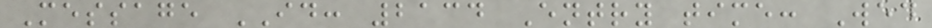Message ID: 2134 Entry time: Wed
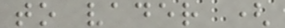to vader (
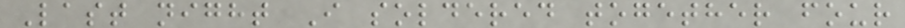Last night I soldered together four
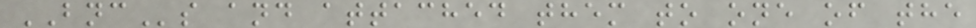BNCs and attached them to one of the
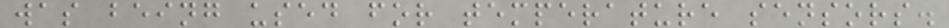was being used for temperature sensors.
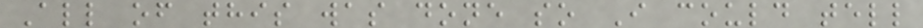All of this was done so I could tell
